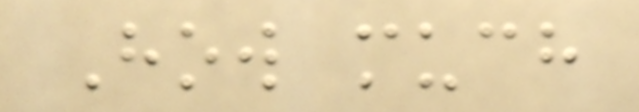How much
